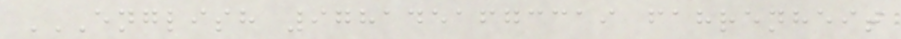ENGLISH 9781451673319 FAHRENHEIT
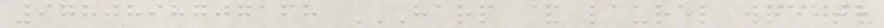9780898707168 HARP & LAUREL WREATH
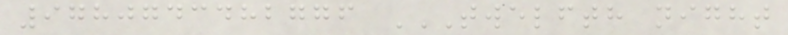9780743482776 TWELFTH NIGHT
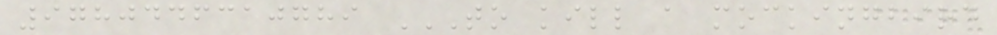9780446310789 TO KILL A MOCKINGBIRD
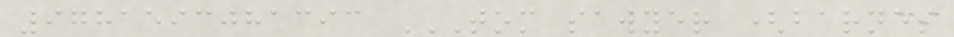9781593081393 TOM SAWYER (BARNES
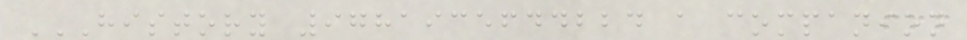HISTORY 9781935644224 A COMPANION
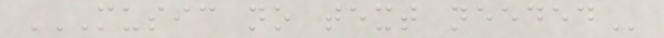MUSIC NO TEXT NEEDED
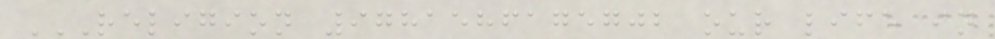RELIGION 9781586175702 OUR LIFE IN
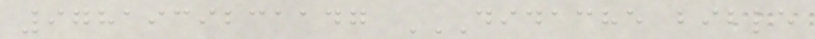9781939231147 DIDACHE BIBLE
